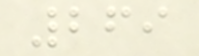269
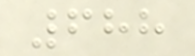688
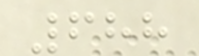688
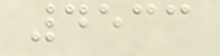4533
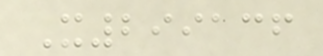X299136
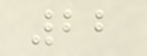22
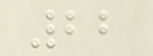22
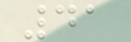41
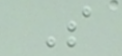S
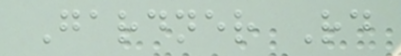Gardner Rd
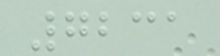7231
